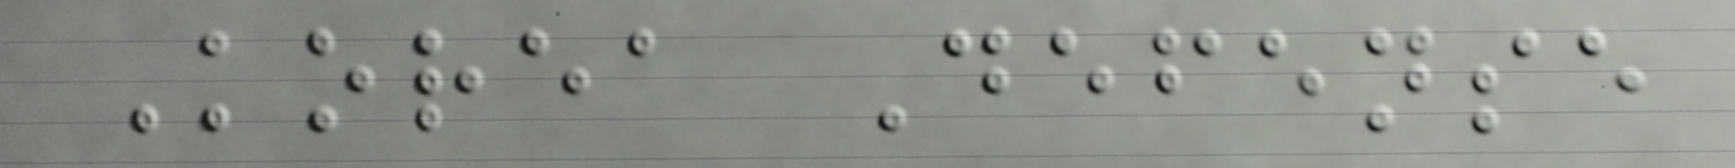Korea Defense
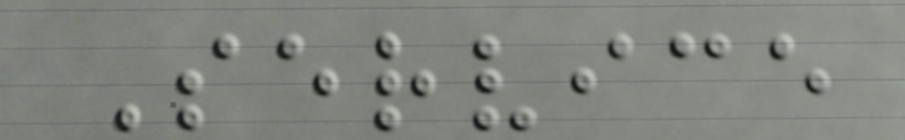Service
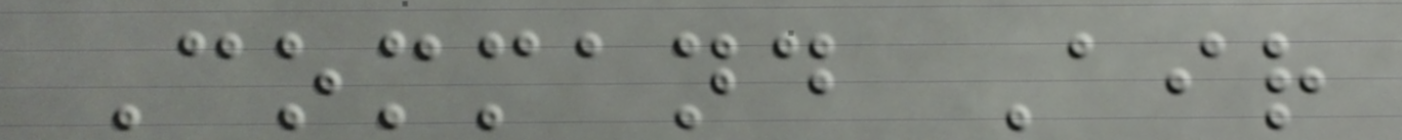Command Air
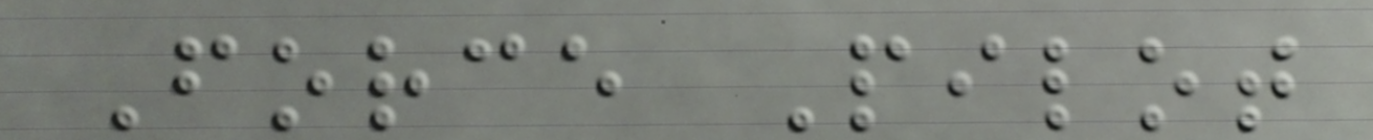Force Pilot
